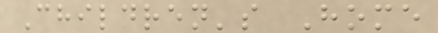Children's Home
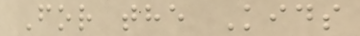For the Kids
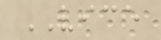VICE
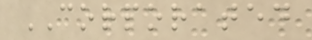CORPORATED
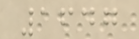1647
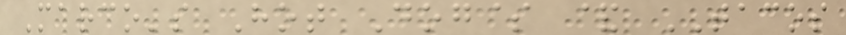Marco's Hot Dog$ & TACOS
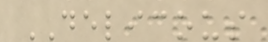DELICOUS
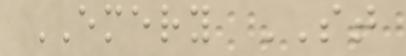EMERY ST
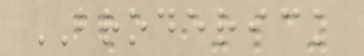BRODERICK
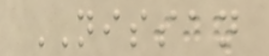NISSAN
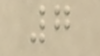7
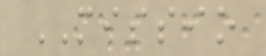MISSIO
